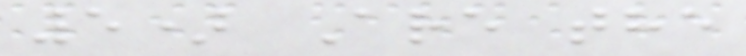5) Are the
